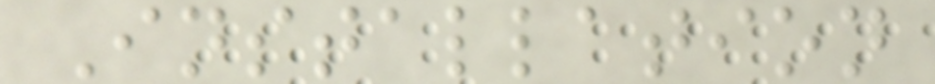Installation
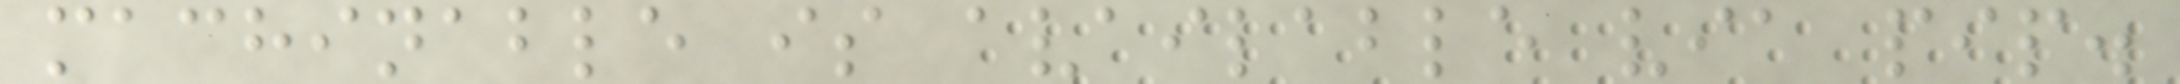machinable is available via pip.
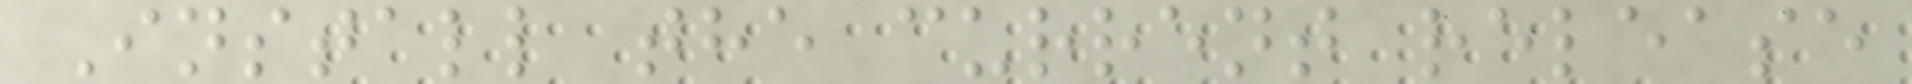Install the current release
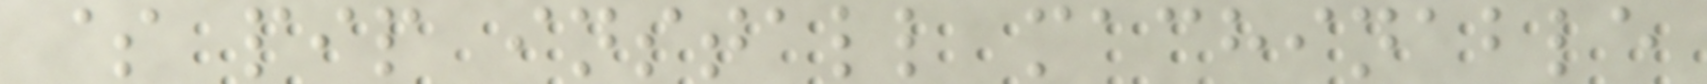$ pip install machinable
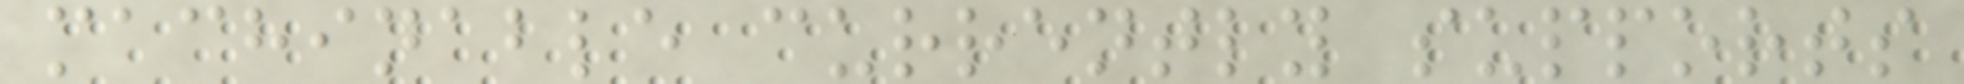machinable currently supports
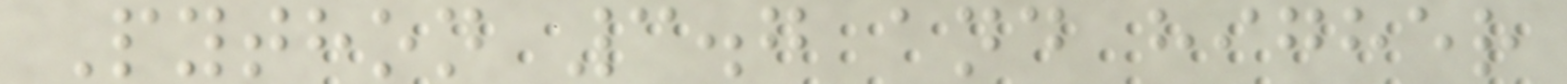Python 3.7 and higher
